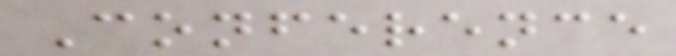Conference
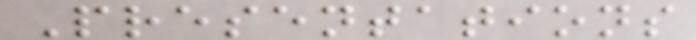Presentations
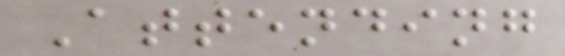Attending
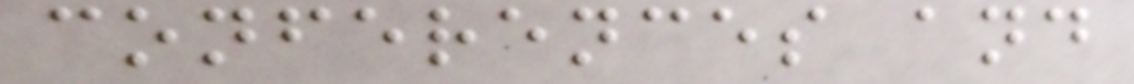conferences and
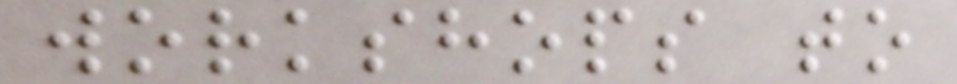workshops to
